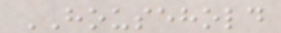HOUSEHOLD
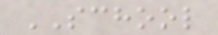SCHOOL
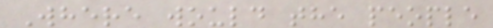Where would the people
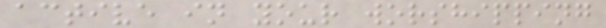active in your worshipping
